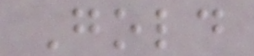Gold
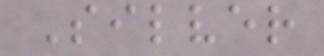Silver
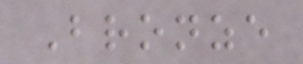Bronze
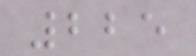225
